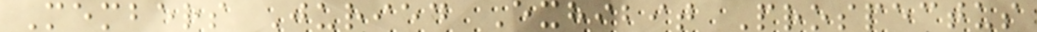Members Juried Exhibit Prospectus
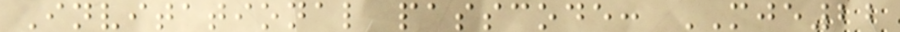Invitational passcode: MJE22
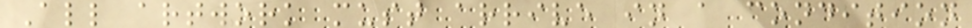All artwork must arrive in a condition
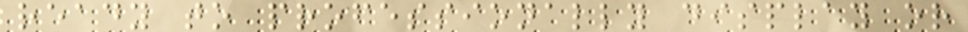ready to professionally display or
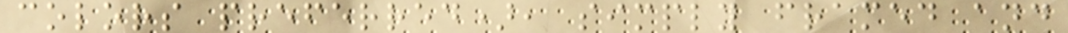colors preferred), simply framed and
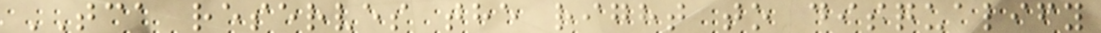TCA reserves the right to disqualify
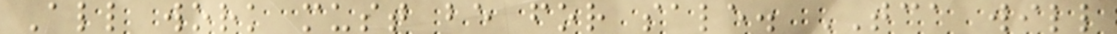All work must be for sale. TCA will
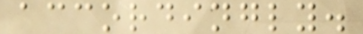accordingly.
